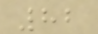82
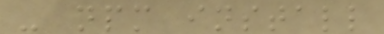- npm install
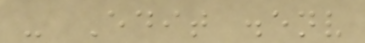- Edit .env
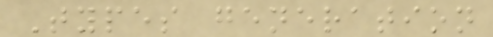Types generation
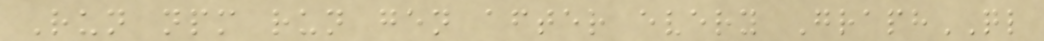Run npm run gen after every GraphQL
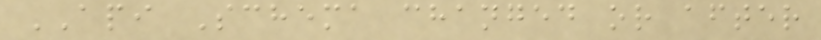API Schema changed or after
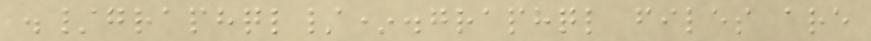./graphql/*.graphql files are
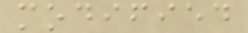modified
